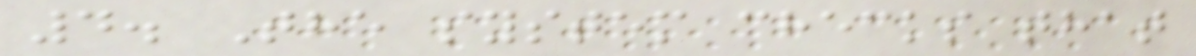4. The system checks that
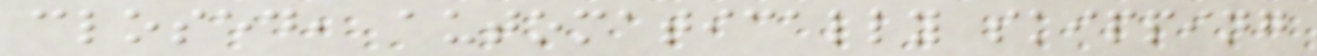closed, automatically skipping
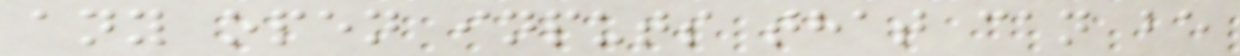any open inputs that can be
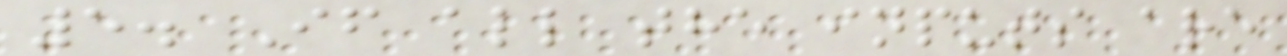5. If all the inputs are
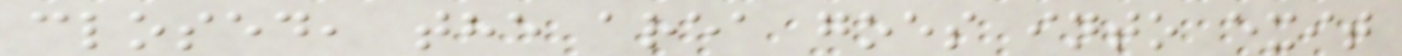closed, the area goes into exit
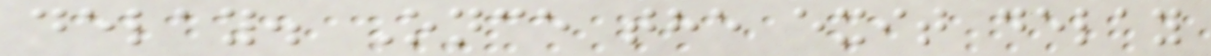delay. Once the exit delay
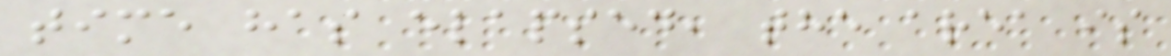time has elapsed, the area is
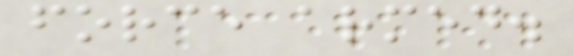force armed.
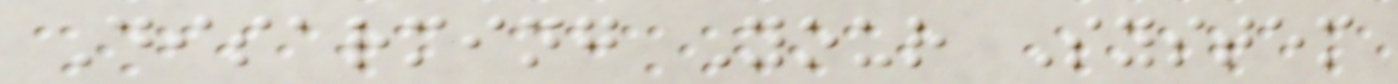Disarming Your System
